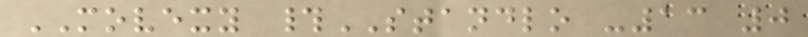MOVEXY #STANDLO -13 0
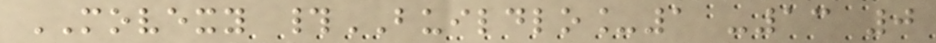MOVEXY #BUILDLO_1 -13 0
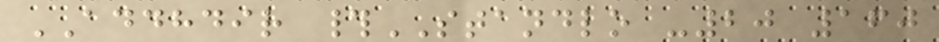ADDHDIR #STANDLO -20 160
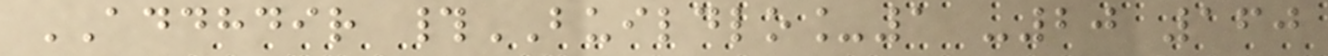ADDHDIR #BUILDLO_1 -20 160
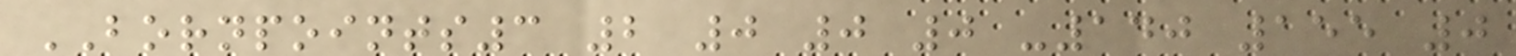BORNPOINTS3 2 0 0 0 -140 155 0
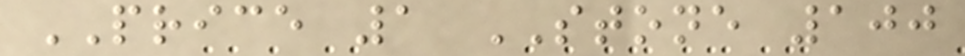PRICE 1 STONE 100
